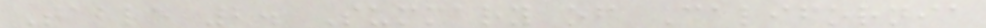Table 2. Summary of California
